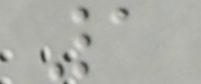1
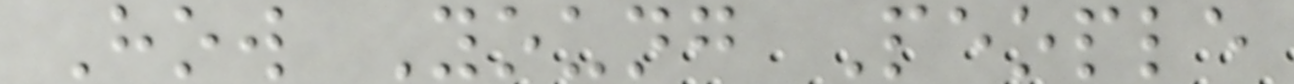How Young People
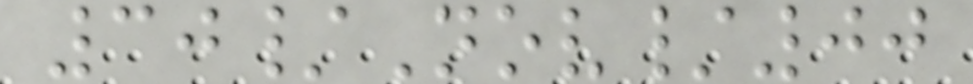30/Nov/00
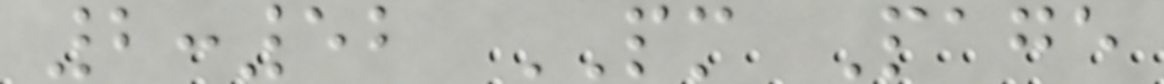2:52 PM Page
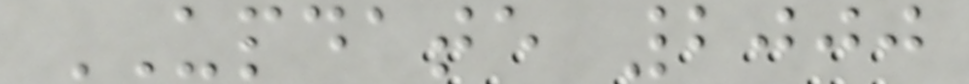UPDATE 2000
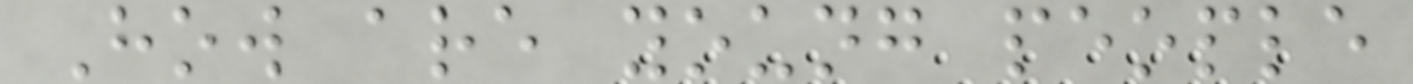How are young people
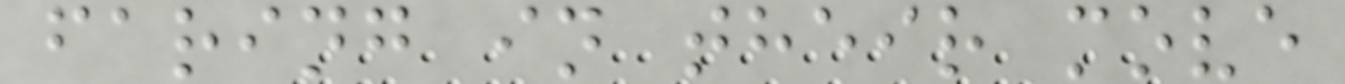faring in their move
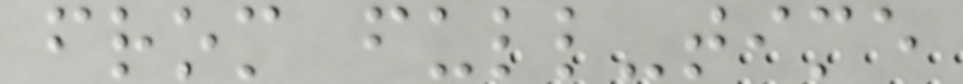from full-time
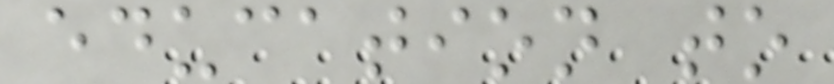education to
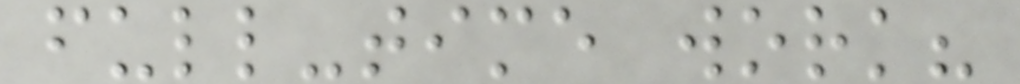full-time work?
